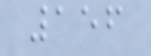156
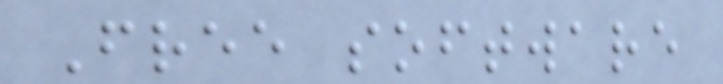Free software
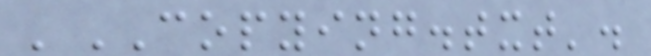'COPYING.txt'.
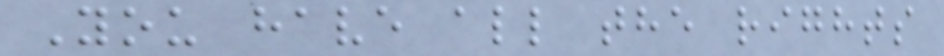You have all the rights
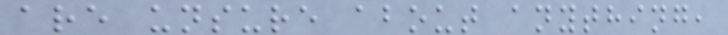are unsure about anything,
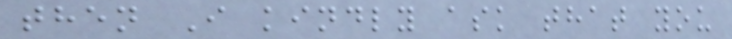then I kindly ask that you
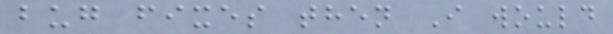bug fixes then I would
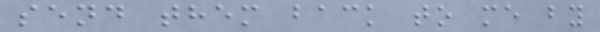send them back to me by
